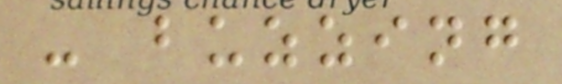- buzzing
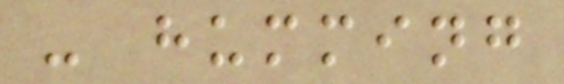- humming
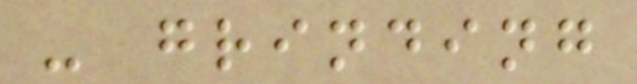- grinding
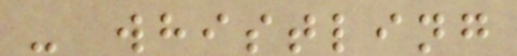- whistling
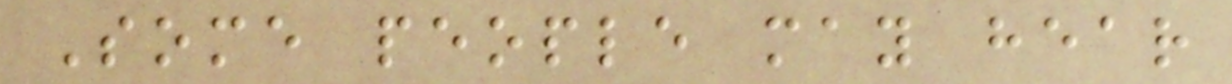Some people may hear
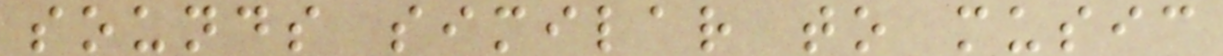sounds similar to music
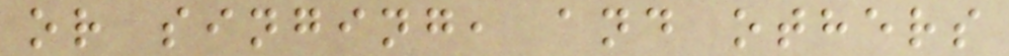or singing, and others
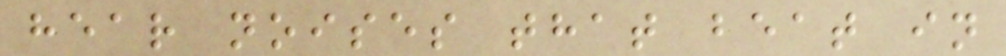hear noises that beat in
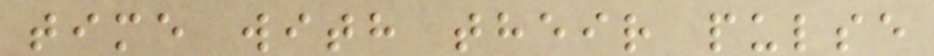time with their pulse
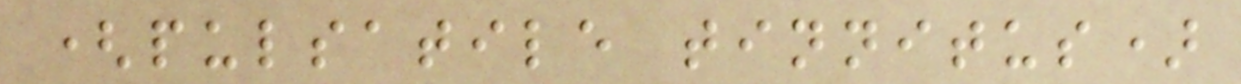(pulsatile tinnitus)
